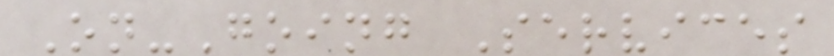On-Going Services
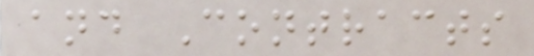and Contracts
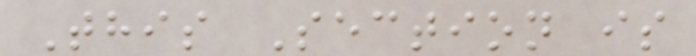This Section is
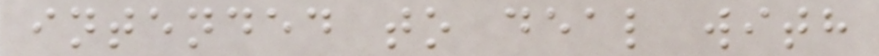intended to deal with
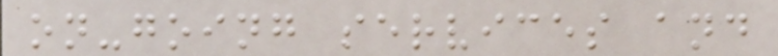on-going services and
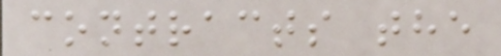contracts the
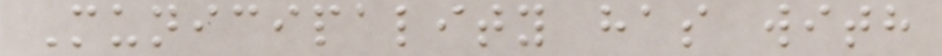Municipality has with
